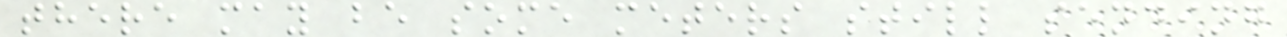there may be some meters still sending
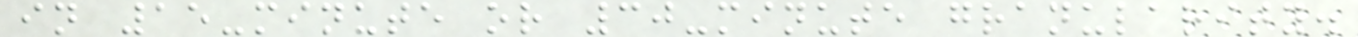in 15-minute or 30-minute granularity.
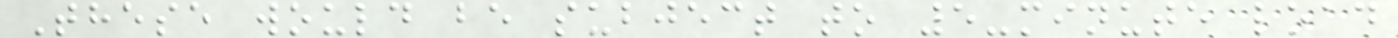These would be subject to 5-minute load
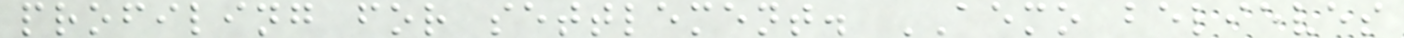profiling for settlement. AEMO believes
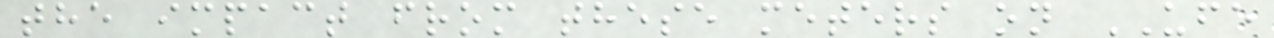the impact from these meters on UFE
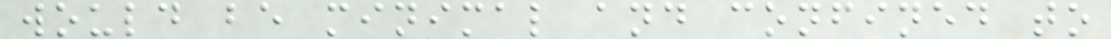would be minimal and confined to
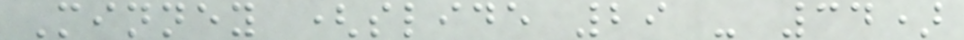Minney (slide 29 - 34)
